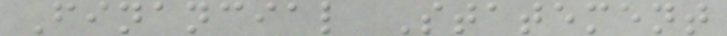Financial Statement
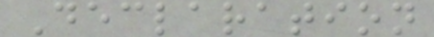Declaration
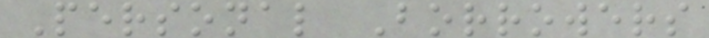Personal Borrowers
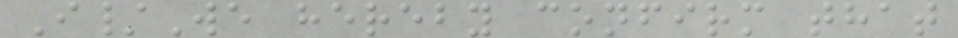I/We hereby confirm that
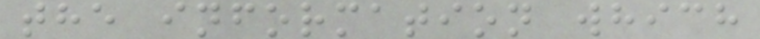the information which
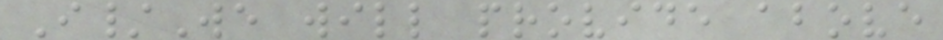I/We will provide above
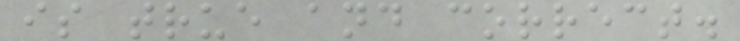is true and correct.
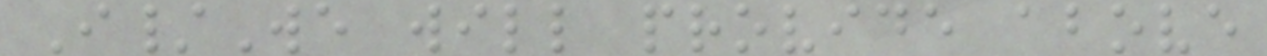I/We will provide above
